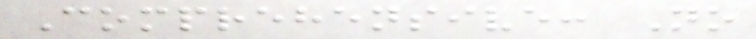Comprehensive: No
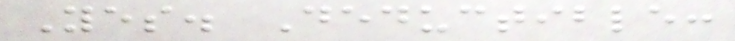Yes. Deductible:
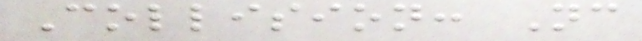Collision: Nc
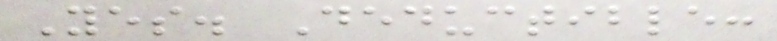Yes. Deductible:
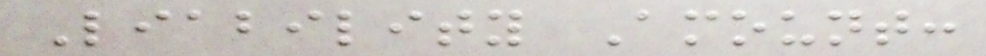Liability Amount:
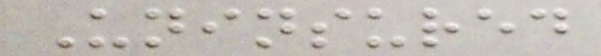Uninsured
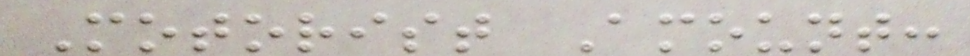Motorist Amount:
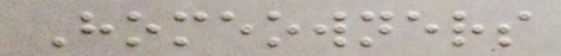Homeowners
